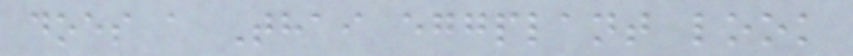does a Thai eggplant look
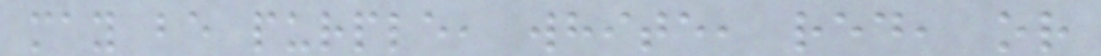may be purple, white, red, or
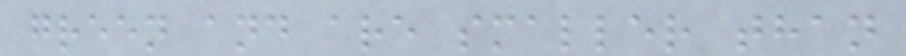green and are smaller than
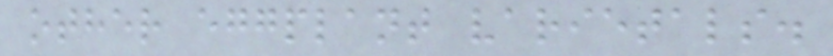other eggplant varietals.
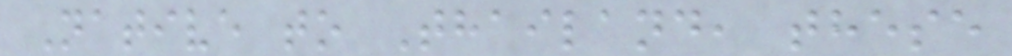Native to Thailand, these
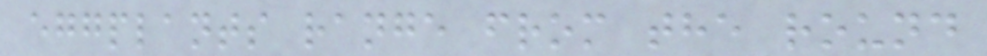eggplants range from the round
